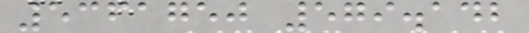5361750 579.142
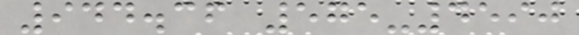944.36 575-4590
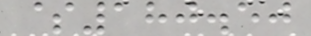$180.50
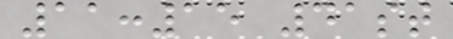11:15 41st
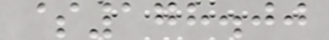$178.00
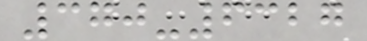370-6327
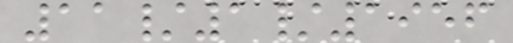11/1/1956
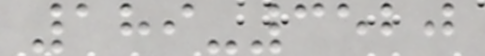189-3520
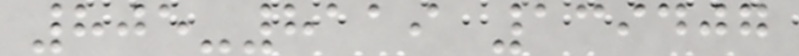805-8119 139407
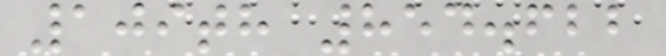109th 854.622
